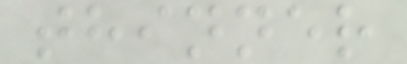thinner
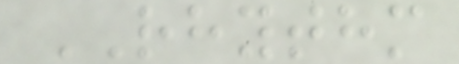RHYTHM
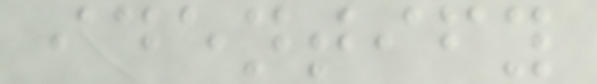identify
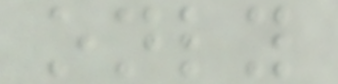only
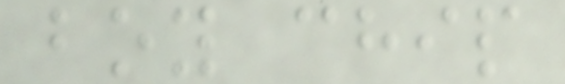boy chip
